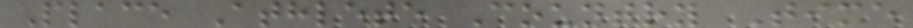Place Athlete Country Time
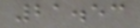21.53
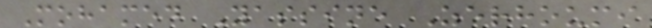Mohamed Yassine Zerhoumi
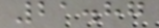21.87
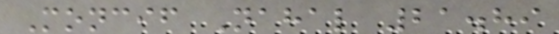Moncif Nahal 21.89
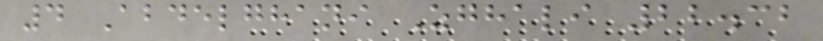4 Abdelghani Zghali 22.32
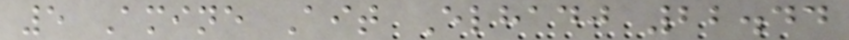5 Amine Ait Elhadj 22.44
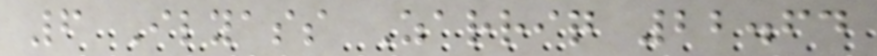6 Ilyass Zarriq 22.64
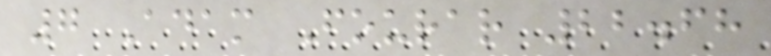7 Adam Fourar 22.68
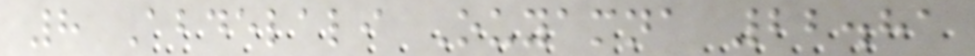8 Abdelali Ouyamna 22.81
